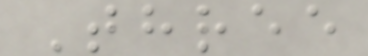Three
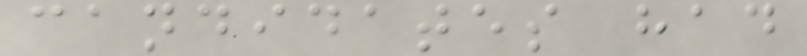candidates had
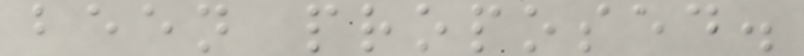been proposed.
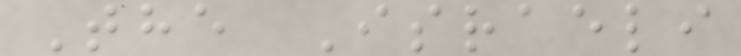The Israeli
